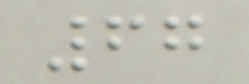67
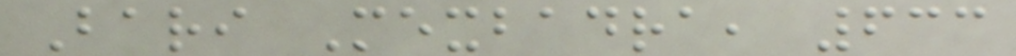Bari Mexbadra, 633
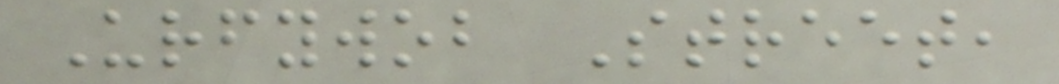Urfywob Street,
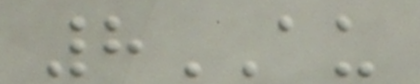8AU
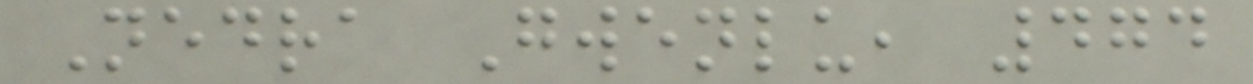Nedra Gwenlu, 474
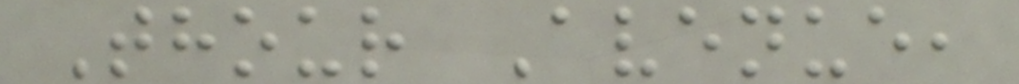Thour Avenue,
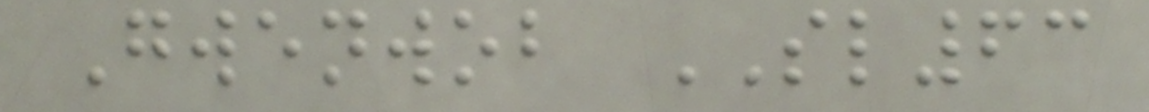Gwenwob SL63
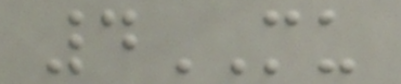4MU
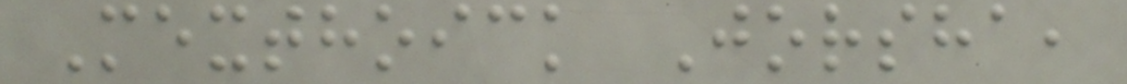Mexthoick Jorsha,
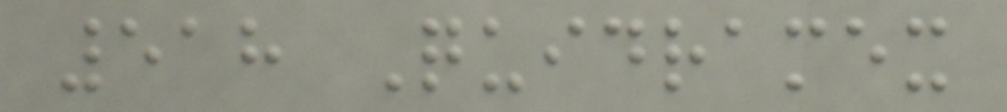518 Quidramex
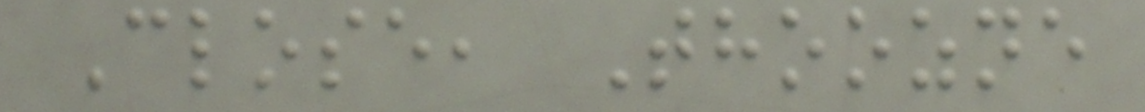Close, Thoozne
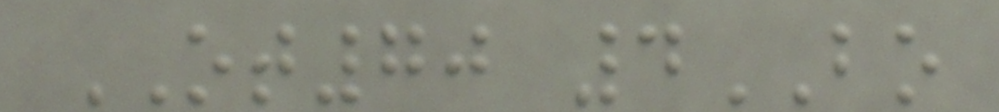OT70 4BO
